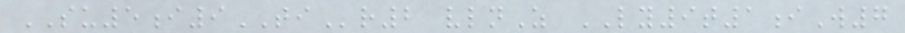SU5i9TIr2 vlnZ LY9t1iW7
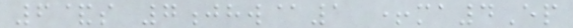6&s 7jhw@1 +ma4Ep
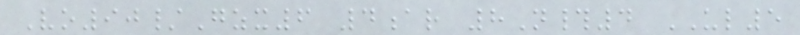Vo90/Gzx6 4ar 8N#4 UL5
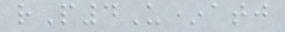rP4U*atj
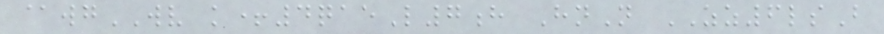@wgWV k+4qaeL7h HnN ZZ6lsB
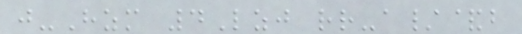j-Hzm 4Lzj rr-a/&b
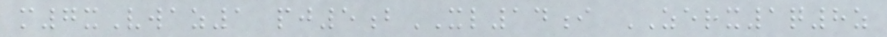m7xVwaz1 pj5bXL14i ZERX1q8z
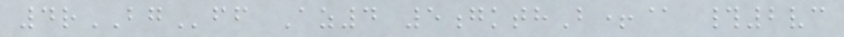4rBGff Az4 5gkthB+@ #2vc
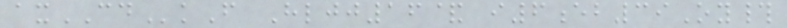axCDkF Hljj16& i6eb39Oy#
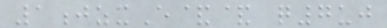1jzxE&& q7uj
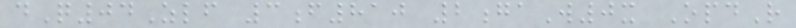dQ04Zlf 3f810 2gaW0x OpdR
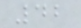42
